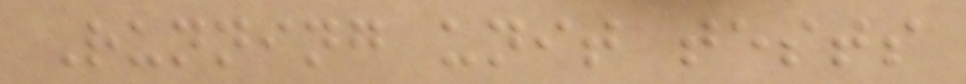Running unit tests
